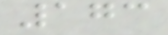173
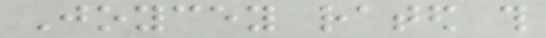Joycey rated this
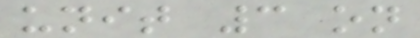unit 3 on
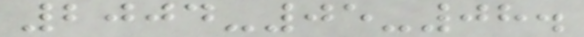2004-05-08.
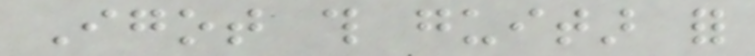Igot this guitar for
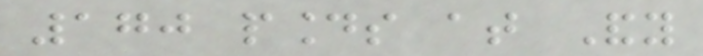170 pounds at Andy
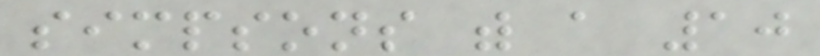simpsons with a 10
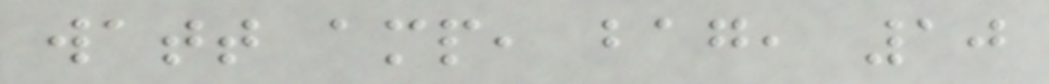watt amp, bag, 10
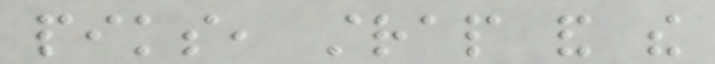piks, strap and the
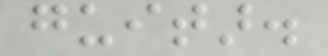guitar.
